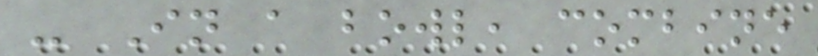- In a bowl, combine
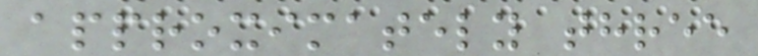approximately three
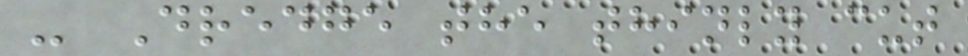- Dredge the thinly cut
